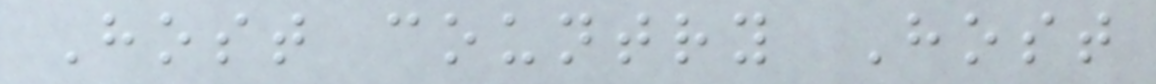Host country Host
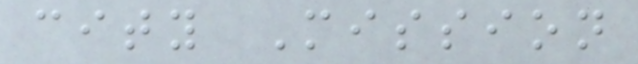city Mission
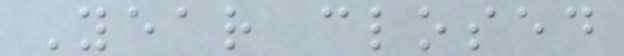Year closed
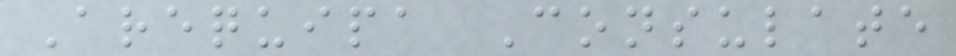Arequipa Consulate
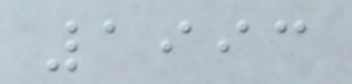1993
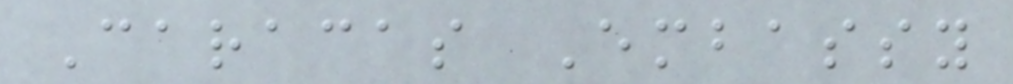Caracas Embassy
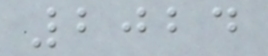2024
